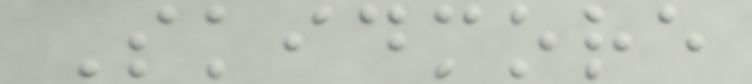Skidmore
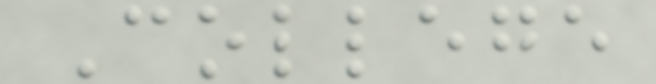College
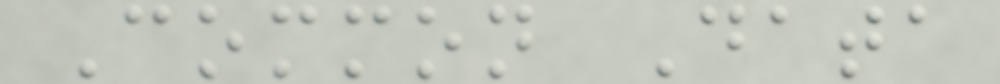Common Data
